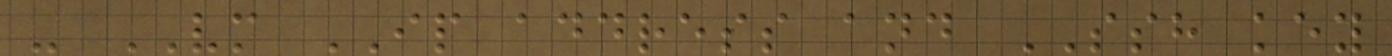- VM IP address and SSH key
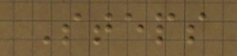Steps
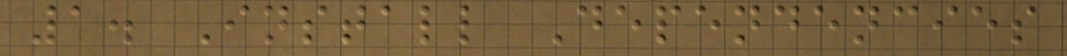1. Install Dependencies
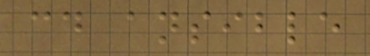cd ansible
